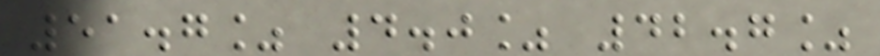51.7% 4.0% 42.7%
